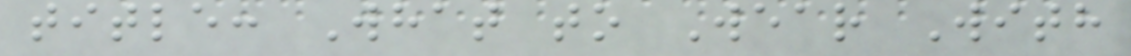title: What to Wear With
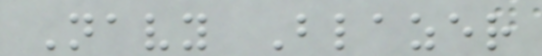Navy Blazer
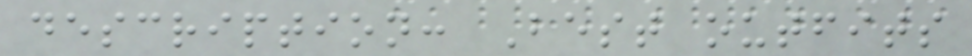description: Best outfits
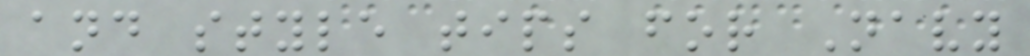and style tips for Navy
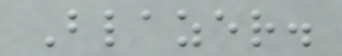Blazer.
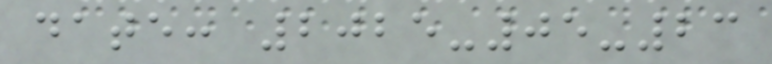date: 2025-05-23
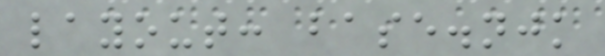layout: base.njk
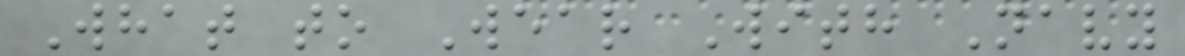What to Wear With Navy
